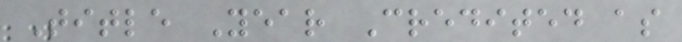Title Year Credited as
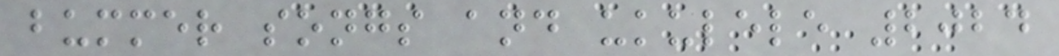bummer songs and ukulele 2024
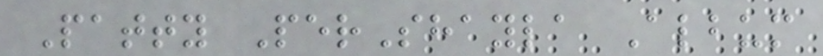Patty PerShayla Album
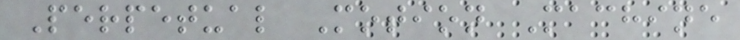Perpetual Motion Machine
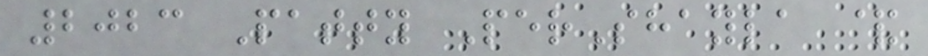2023 Patty PerShayla &
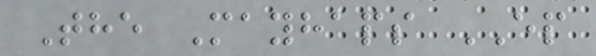The Mayhaps EP
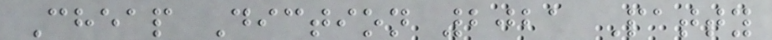Cheap Diction 2021 Patty
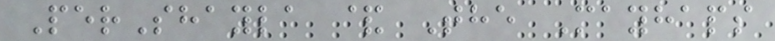PerShayla & The Mayhaps
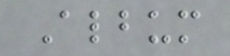Album
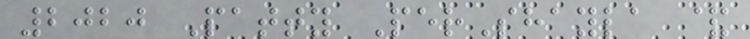2020 Patty PerShayla &
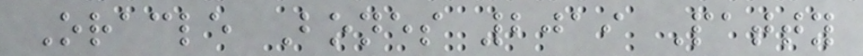Oracle Bones 2019 Patty
